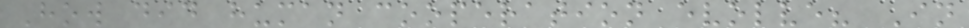How did human cooperation evolve? In
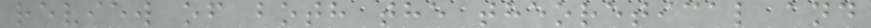review of both the theoretical and
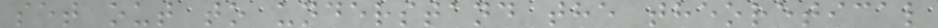set out to understand the theoretical
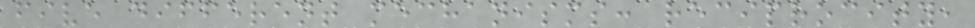five different mechanisms: reciprocity,
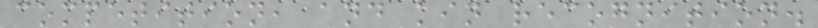competition, and kin recognition.
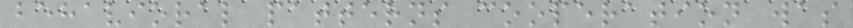behavioral patterns cooperation was
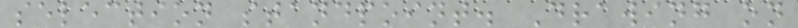selection standpoint. Drawing on
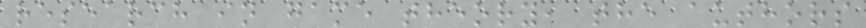research in game theory, the authors
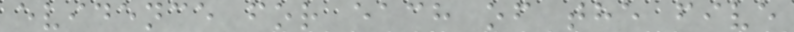evidence for each of the five
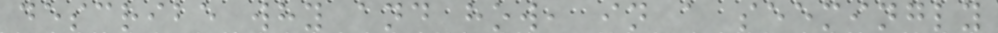describe why and how, in a seemingly
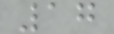17
